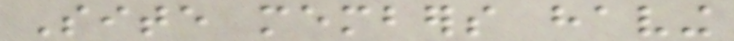Site members having
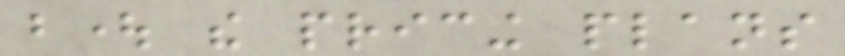bought the pricing plans
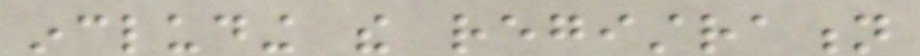including the registration
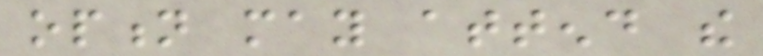option may attend the
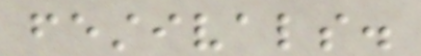festivals.
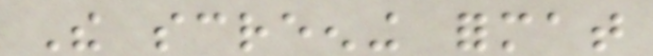The screening format
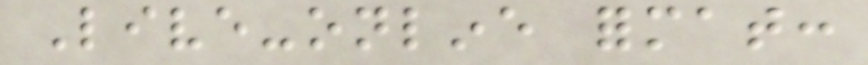Live-online format:
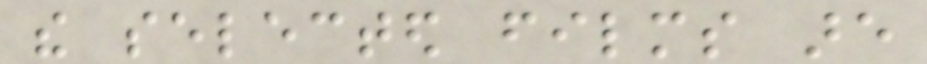the selected films are
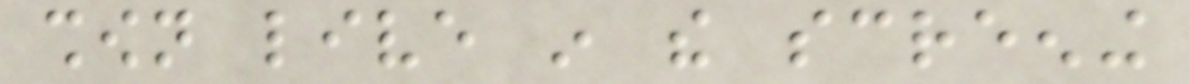shown live in the screening
